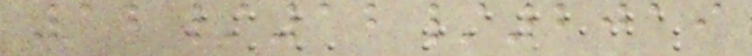12/12/2019
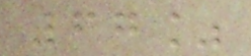67%
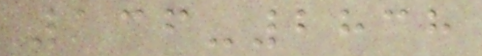136-2838
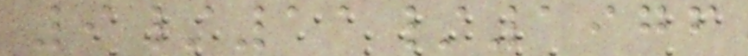9/11/1976
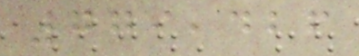779,426
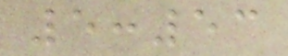5:53
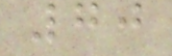70
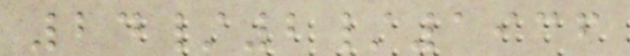24/2/1936
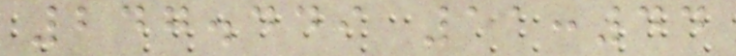247.449 11:44
